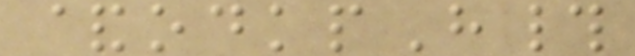&odkpH#
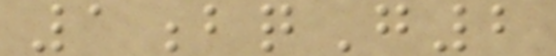1bqG2
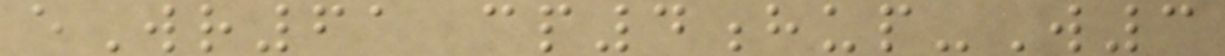eWr61 cp4hup-W3
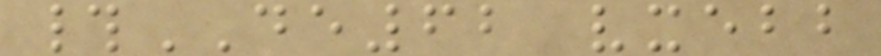#DE62 vxebb
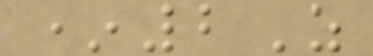*2Z
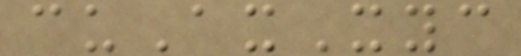cuAxXyc
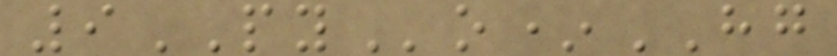9PYo*HG
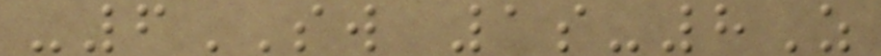-6SW 1s-8Z
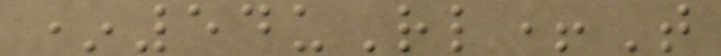*54uRl+T
